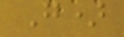G)
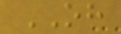OH
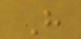H
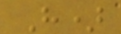H)
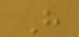H
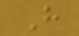H
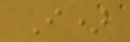I)
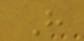H
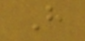H
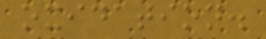oxidation.
